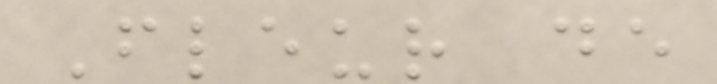Fleur de
